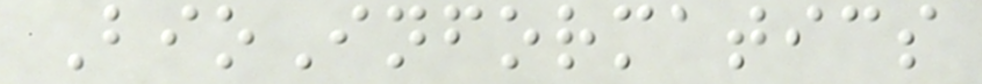BioInformatics
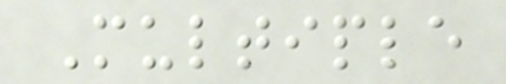Multiple
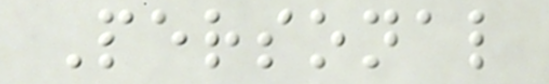Personal
